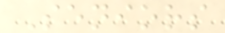Seniors
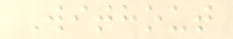Without
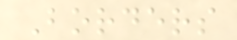Borders
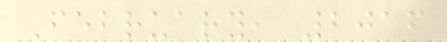February, 2016
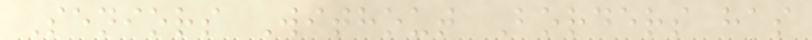Seniors Without Borders has
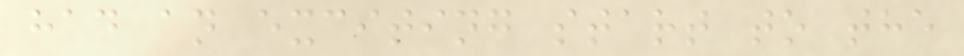had an exciting start to the
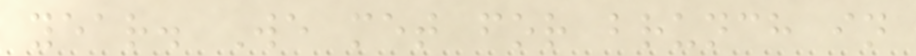year. We met for brunch in
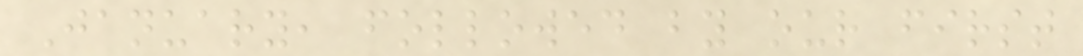January, followed by our first
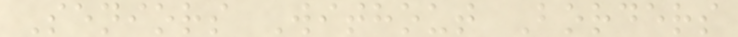Seniors Without Borders
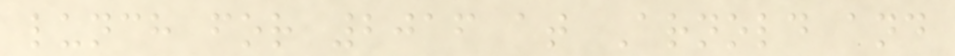lunch for 2016 at Arnold and
